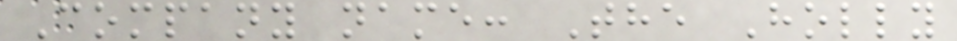Company name: The Holly
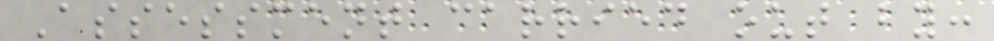Assessment carried out by:
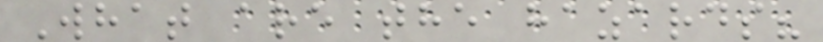What are the hazards?
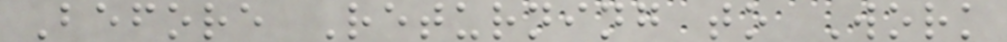Before Returning to Work
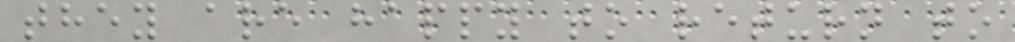they are happy to return to
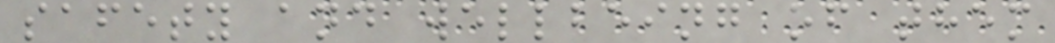safety and wellbeing of them
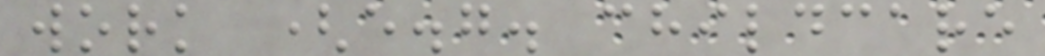work (e.g. childcare
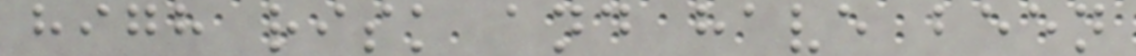high risk and have been
